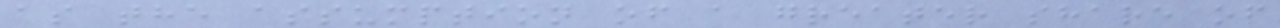as the assumption of a greater share of
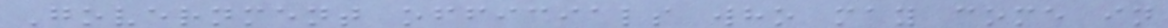Government officials who may come in
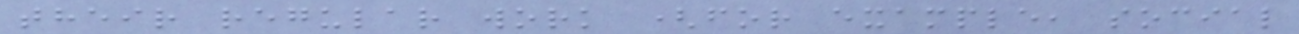their regular work (for example, social
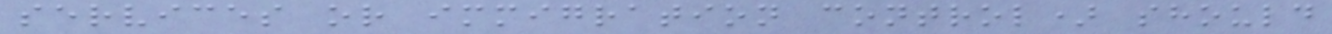services or immigration control) should
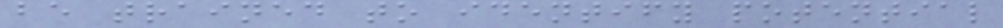be trained to identify potential
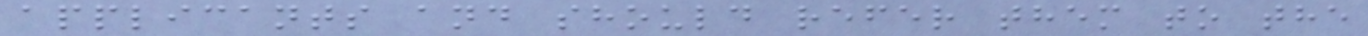applicants and should refer them to the
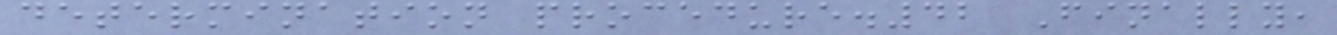determination procedure.42 Finally,
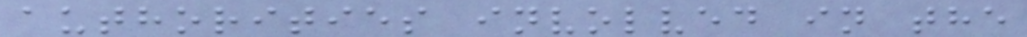authorities involved in the
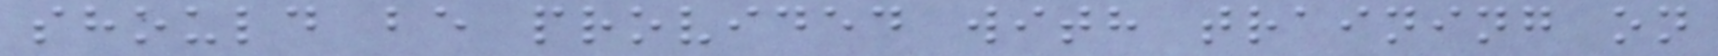should be provided with training on
